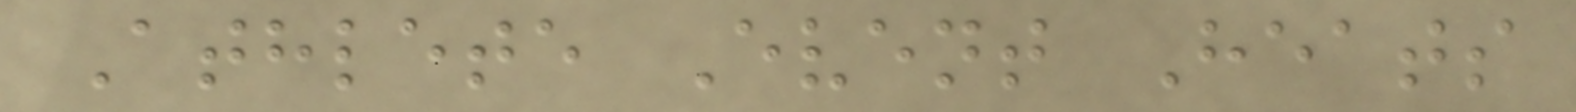Athlete Event Heats
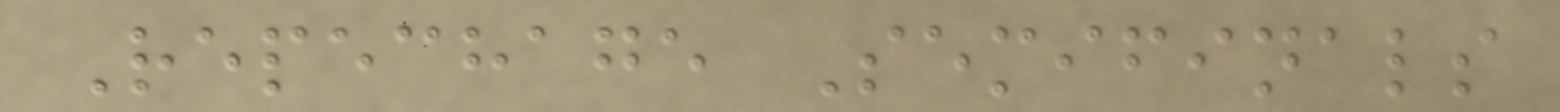Repechage Semifinals
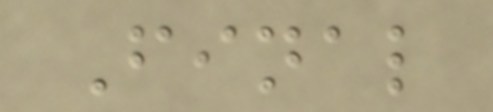Final
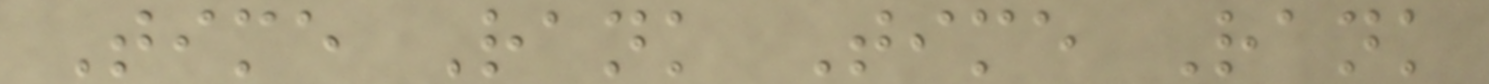Time Rank Time Rank
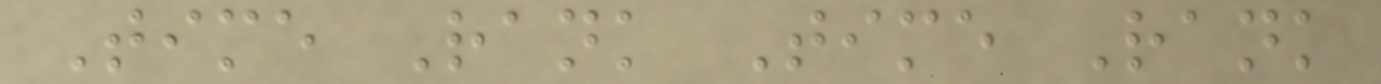Time Rank Time Rank
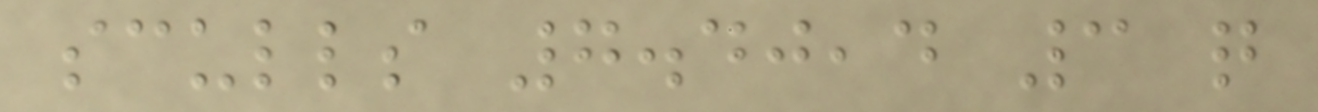sculls 7.40,4 3 q
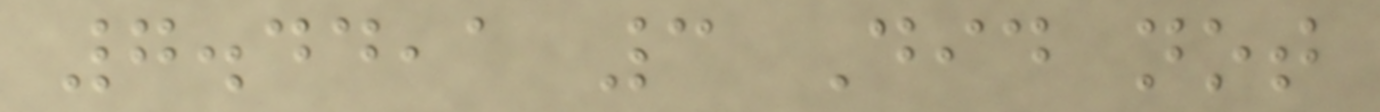7.44,1 3 Did not
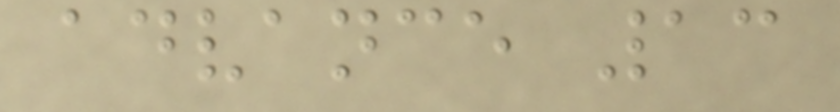advance 13
